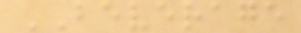BEVERAGE
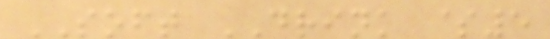SOFT DRINK $5
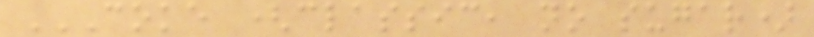COKE (CLASSIC, NO SUGAR)
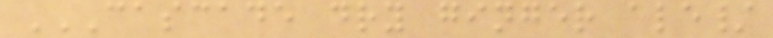CASCADE DRY GINGER ALE/
